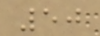50
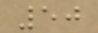50
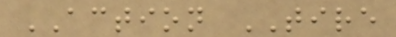ACTION TIRE
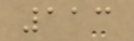113
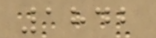1842
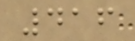416
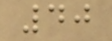40
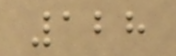128
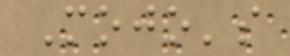Mojo's
